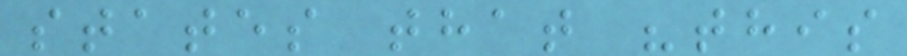states that "this
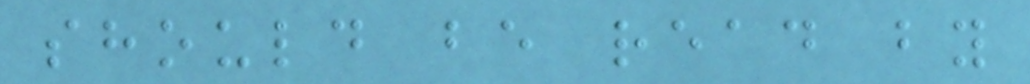should be read by
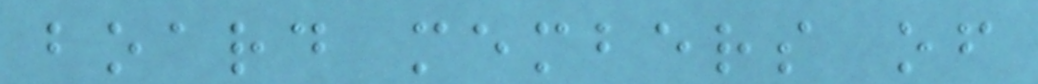board members of
